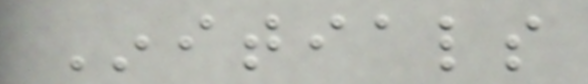Initials
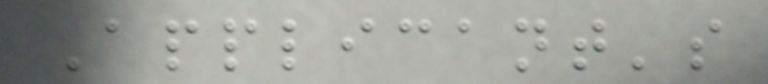Applicant's
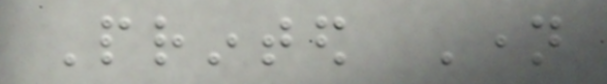Printed Name
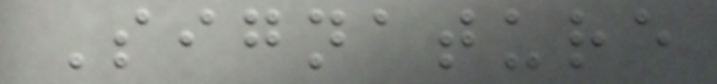Signature
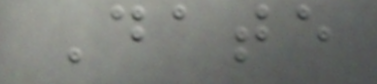Date
